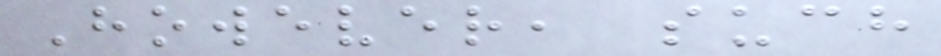However, such
